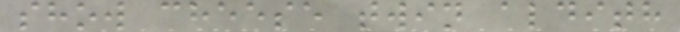show cheese twin aldith
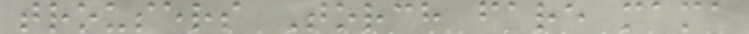trousers Torch fare mama
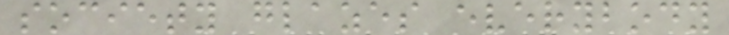society glazes everybody
